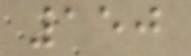150
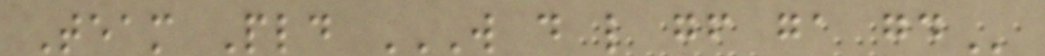Team Pld W D L GF GA GD
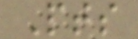Pts
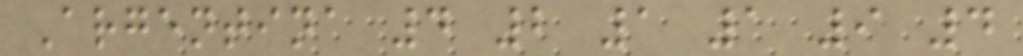Argentina 4 2 1 1 9 4
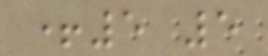+5 5
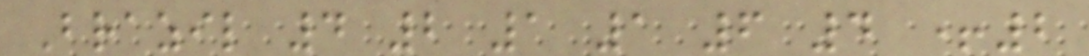Brazil 4 2 1 1 6 4 +2
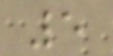5
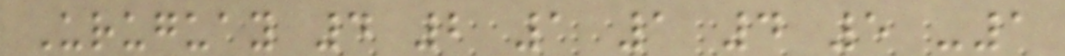Uruguay 4 2 1 1 4 5 -1
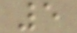5
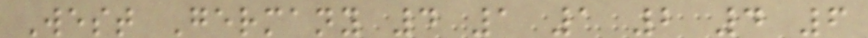West Germany 4 1 1 2 4 6
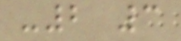-2 3
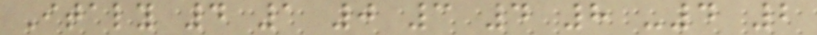Italy 4 1 0 3 4 8 -4 2
